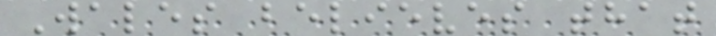Wales believes that
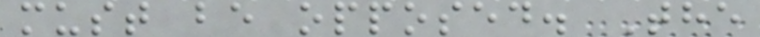must be opposed. The
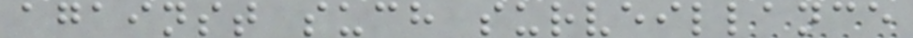against such surveillance
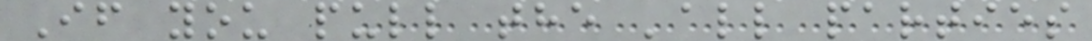If you pull the 'all parties
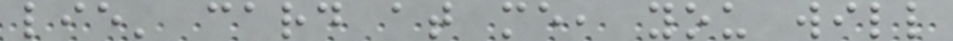lie' card at me, you will
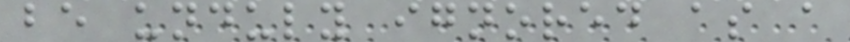be unduly ignored as a
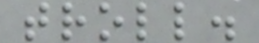troll.
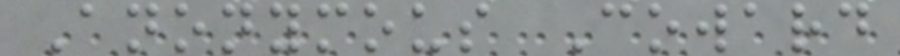Anonymous Coward
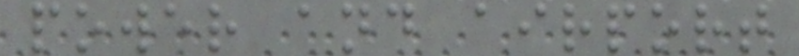power and airport
